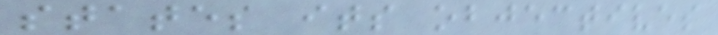states its objectives
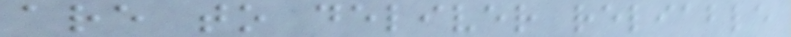are to deliver reliable
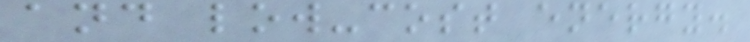and low-cost energy.
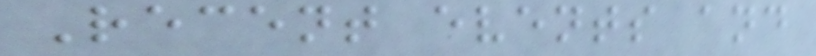Recent events and
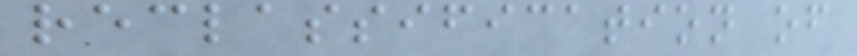reclassification of
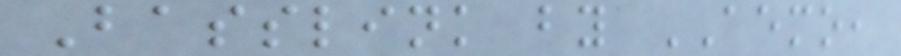Basslink by AEMO,
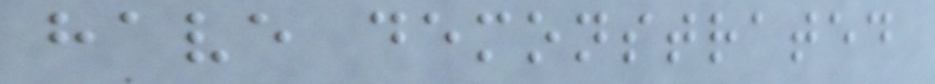have demonstrated
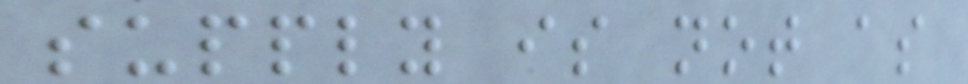supply is not as
